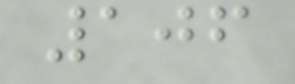106
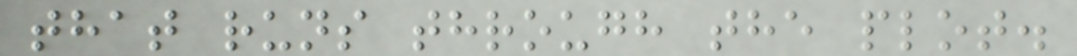that runs through the plot.
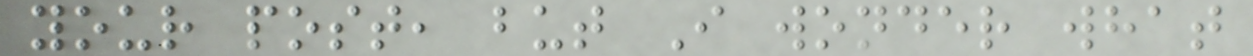your post, but I wonder what
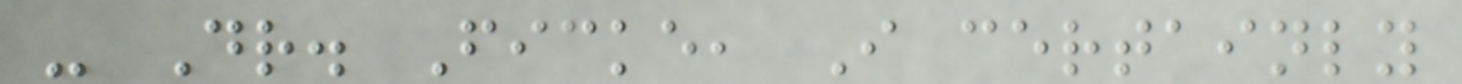- Dr. Ficke, I certainly
